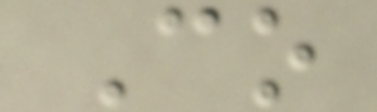Co
